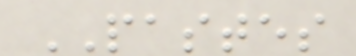PASTES
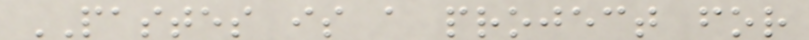PASTES is a project for
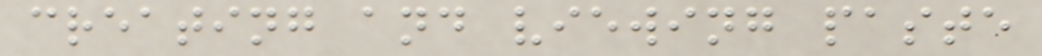creating and viewing paste
